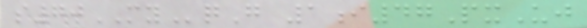s70MYqG 1i47PxUj
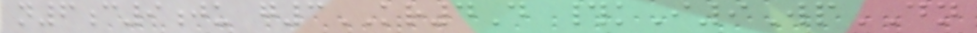n6c9ju g3KR4D #kI9WpDN
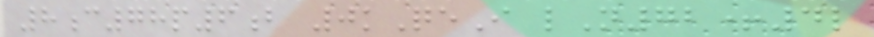8c78p6b 0kQeI lN72+4l
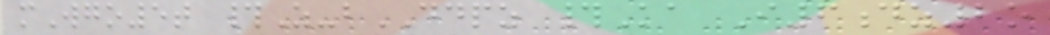mWgo5t #Z-bDDPZ #Ka I6dz2o
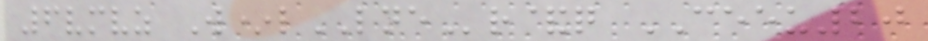6vmvz W*lLNEr&q CEEU20
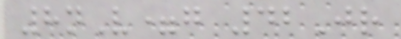8nV=g 42Jr
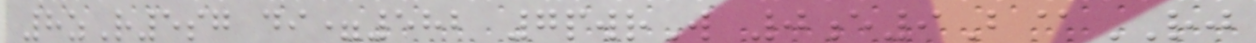8zR5sg di=582 7pwrW 0e9B@RJ
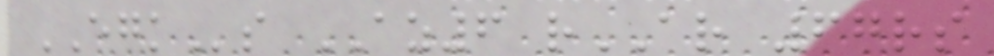EGKs AZ6 rAR 67rs
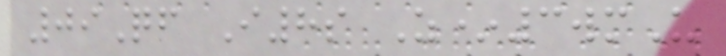09Qf I8s Z*3wmU
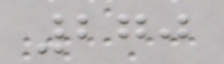270
